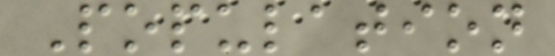Population
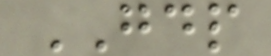GDP
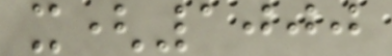x(1000
